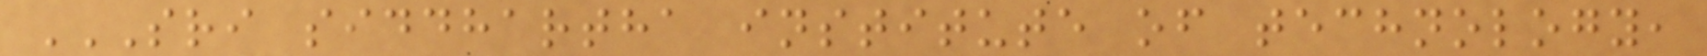SRI SIDDHARTHA INSTITUTE OF TECHNOLOGY,
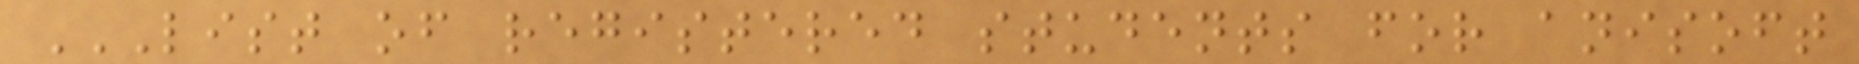LIST OF REGISTERED STUDENTS FOR ANISOFT
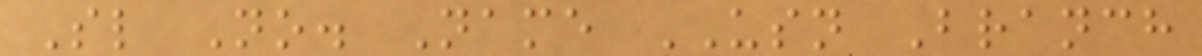Sl No. Name USN Branch
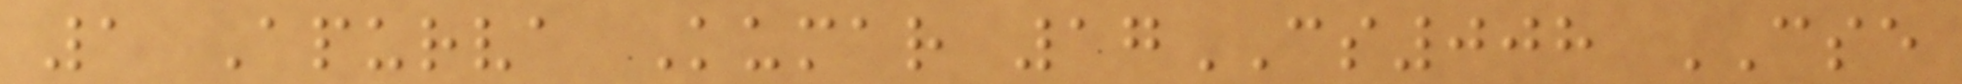1 Apurva Kumar 17CS008 CSE
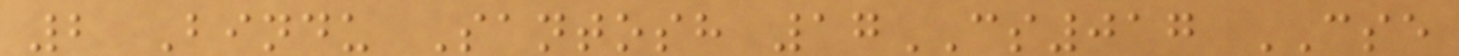2 Bindu Santosh 17CS017 CSE
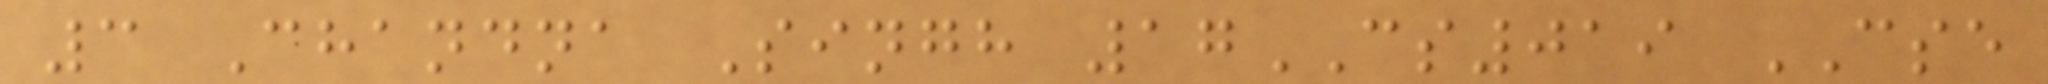3 Chandna Singh 17CS019 CSE
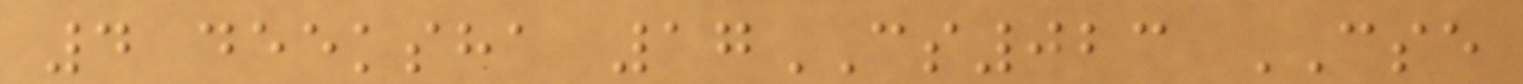4 deeksha 17CS023 CSE
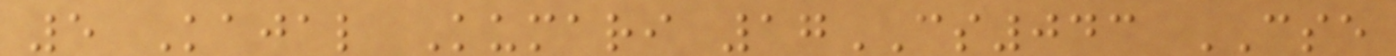5 Kajal Kumari 17CS043 CSE
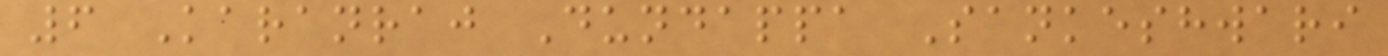6 Karanraj Dundappa Sankeshwari
